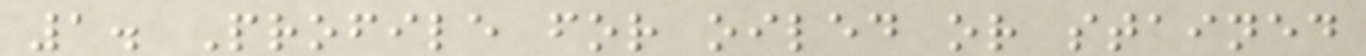1. Profile for oiled or stained
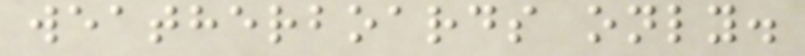weatherboards only.
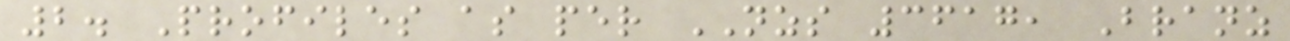2. Profiles as per NZS 3617, Branz
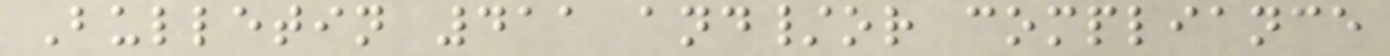Bulletin 411 and/or compliance
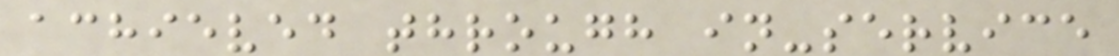achieved through in-service
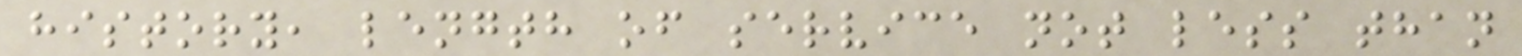history, length of service not less than
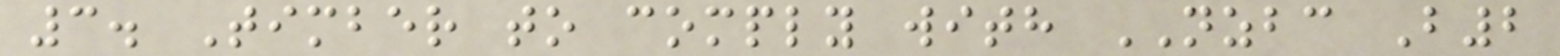3. Timber to comply with NZBC B2
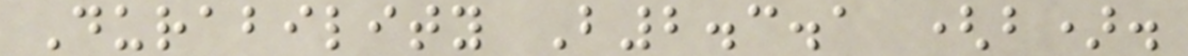Durability B2.3.1 (b).
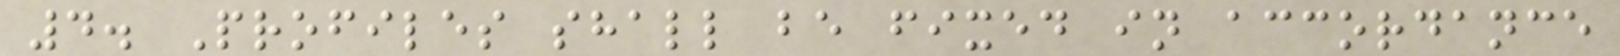4. Profiles shall be fixed in accordance
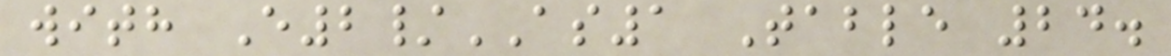with E2/AS1 Table 24.
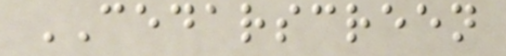CEDARSCREEN
